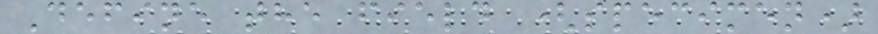Define the field (specimen)
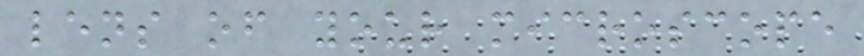lens of your microscope
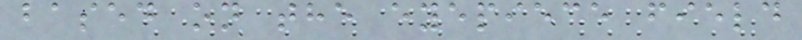based on the eyepiece field
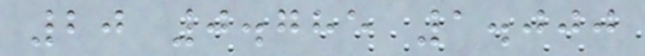20 0.785 1.000
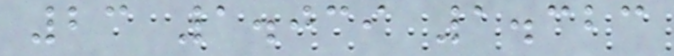23 1.039 1.323
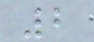2
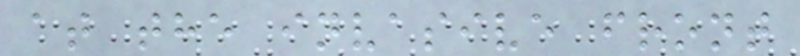at the invasive front
